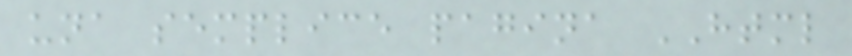una semplice pagina HTML
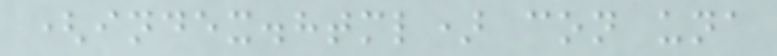(index.html) con una
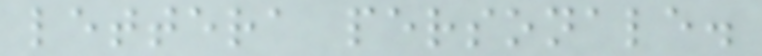lettera personale.
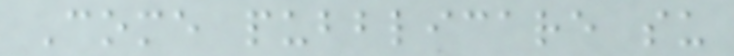Come pubblicare su
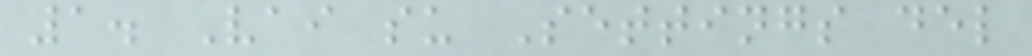1. Vai su Settings del
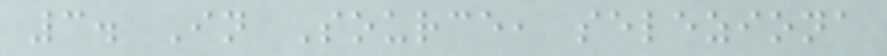3. In Source, seleziona
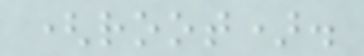(root).
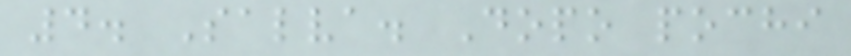4. Salva. Dopo pochi
